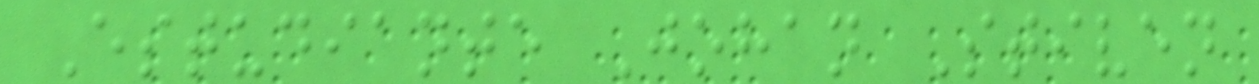Estudiante Johan Stiven
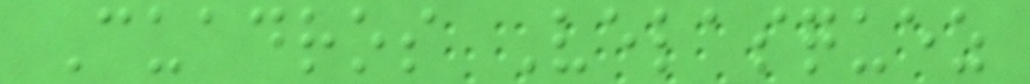Cuadros Velasquez
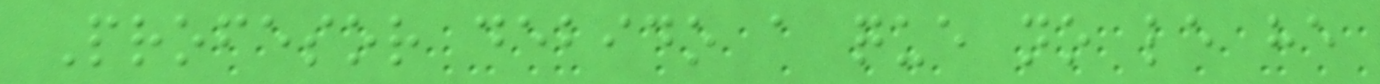Profesor debido a que no le he
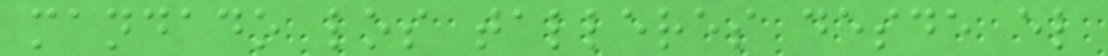mandado los talleres desde el
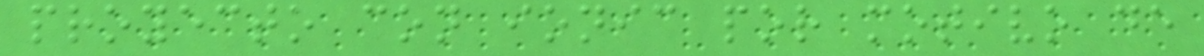proyecto con ionic por motivo de
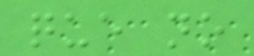que no
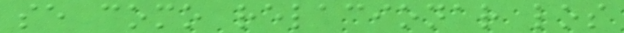se como relacionar los
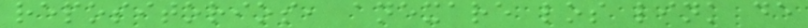repositorios, anexare los link de
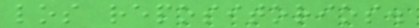los repositorios.
